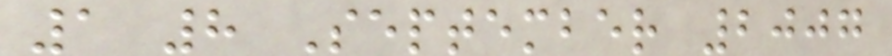1 8 September 2007
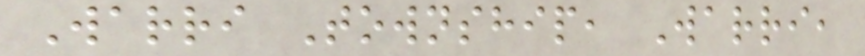Warri Township, Warri,
